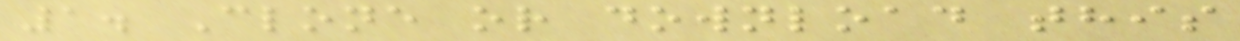1. Clone or download this
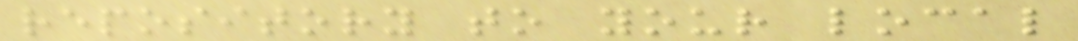repository to your local
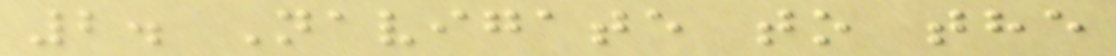2. Navigate to the
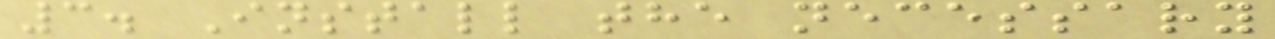3. Install the necessary
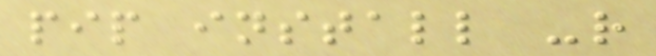pip install -r
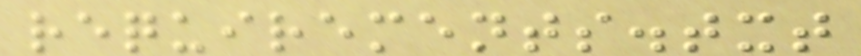requirements.txt
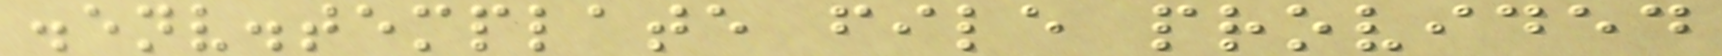.env.template file provided
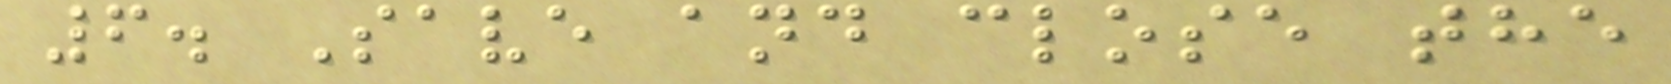6. Save and close the
